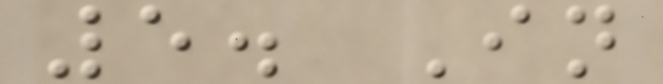5. In
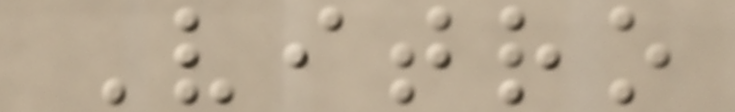Vitro
